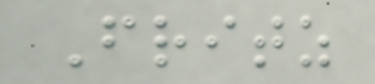Fritz
